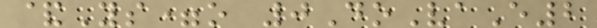&Ys=o 0DoVaE2
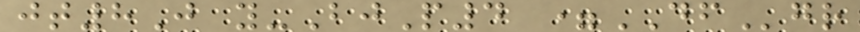jt8J y-BjP4 =DFgr
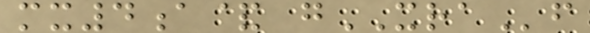mx4a& gXRAf
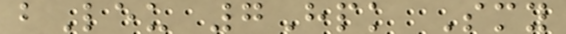bLeu 7Hpk Smy
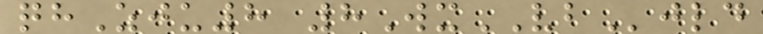qhZju8 8WxVBjld
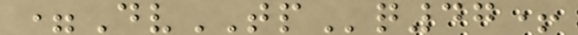=DvTPq47+
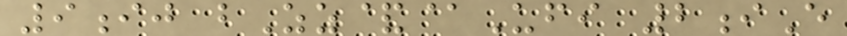9ij bZz&@Ufi 2iE
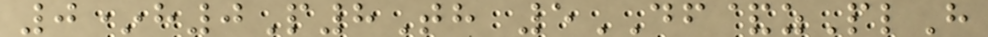0*h0P8Th 5DF&zPlH
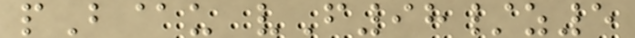pB@u vF98/z5
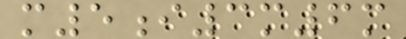m5i3m6m
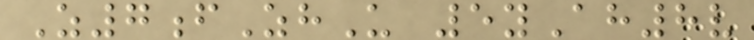Z7fZhU 5yAh8v
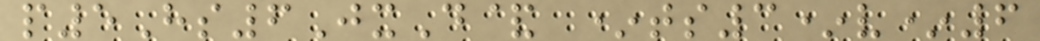p5Hs6JxD& *ts3*v*6
